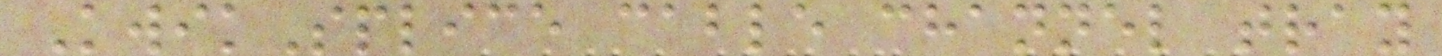KwikSplice cable channel tray
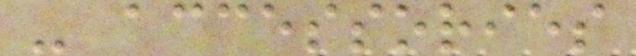- accessories
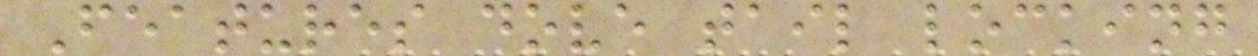Features dove tail locking
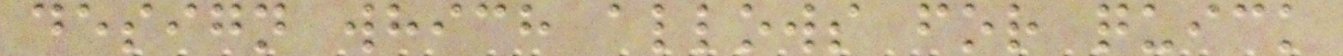design which allows for quick
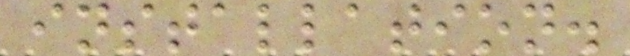installation.
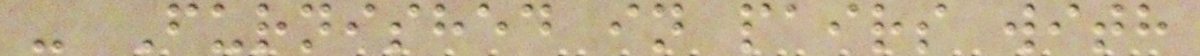- Furnished in pairs with
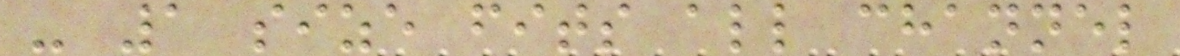- 1 size fits all channel
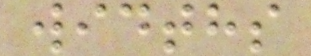widths
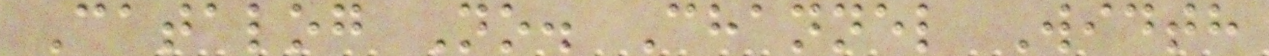Catalog No. Channel Width
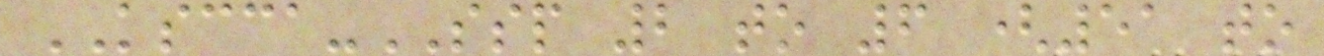KSCCA-SSP 2 to 6 (51 to
